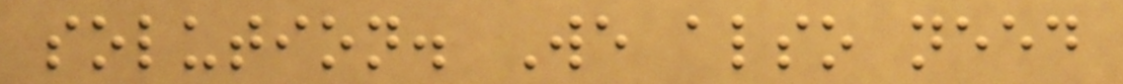solution. We also need
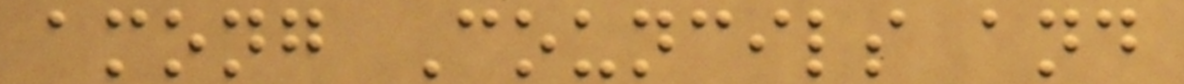among Councils and
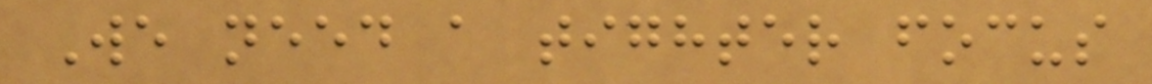We need a tighter focus
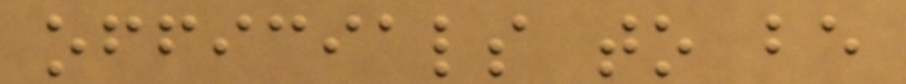officials to be
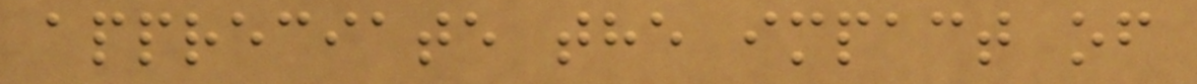appreciate the impact of
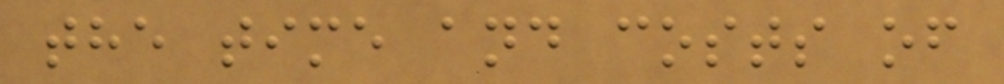the time and costs of
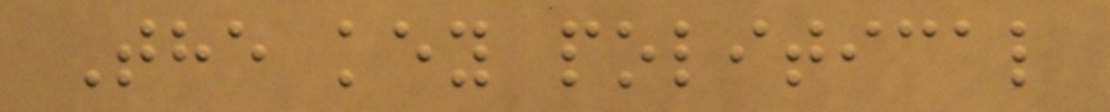The key political
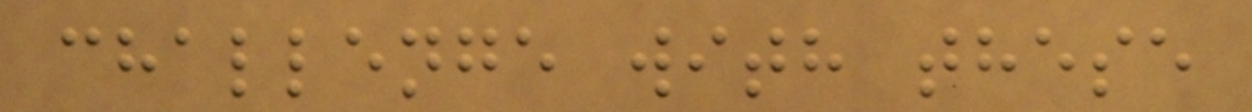challenge with these
